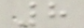8
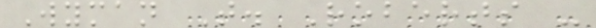Wyman T. Roberts -
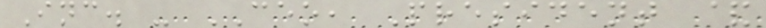Inc. - CEO, President &
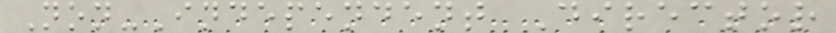Non-Independent Director
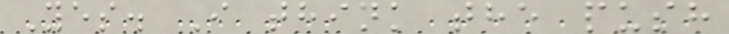Yes. I think the push
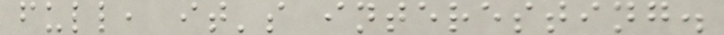full, it's interesting.
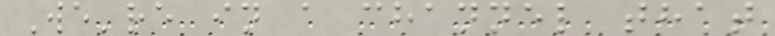We're in a channel that
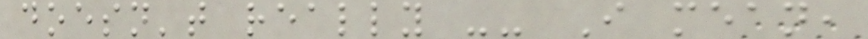doesn't really -- I mean,
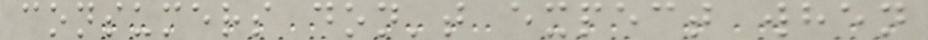consumers don't expect when
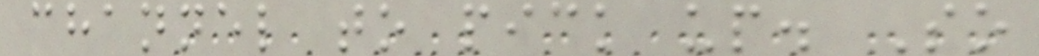channel to pick up. So
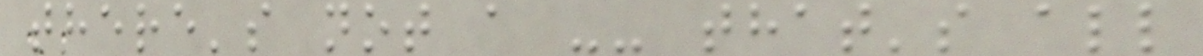there's not a -- that's all
